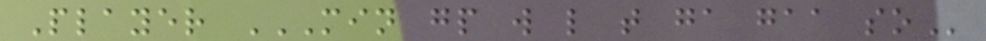Player MIN GP W L T GA GAA SO
